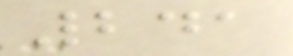241
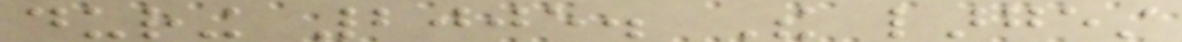during 2005. The largest
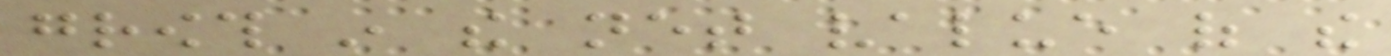growth in the net value of the
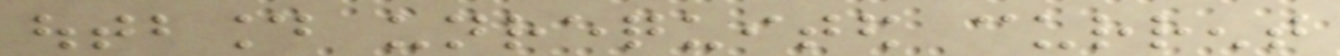outbound unrequited current
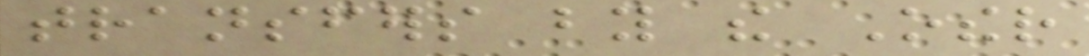transfers by the Other
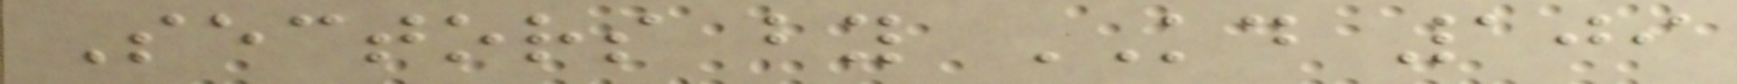Sectors by KD 109
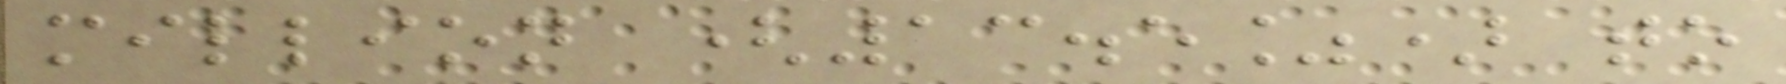million (13.5%) to
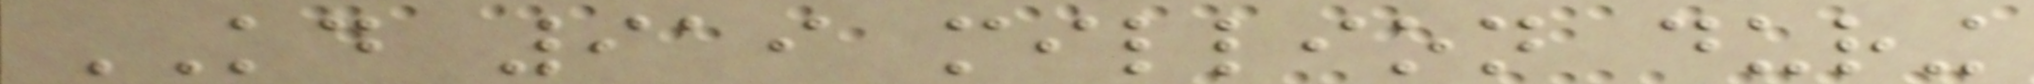KD 919 million during
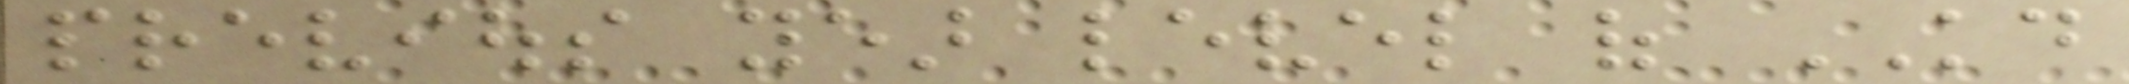previous year level of KD
